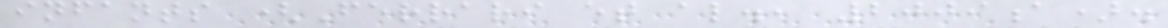infants (Ferrari et al., 2009a).
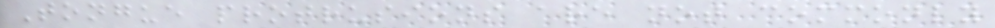Tongue protrusions are not commonly
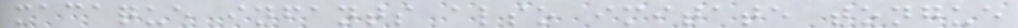macaque infants also imitate tongue
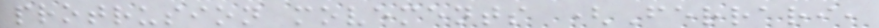protrusion movements (Ferrari,
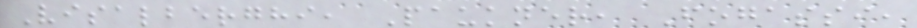Visalberghi, Paukner, Fogassi,
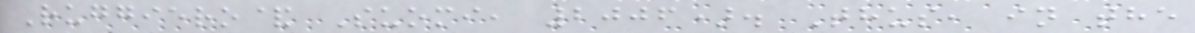Ruggiero& Suomi, 2006). Thus, in the
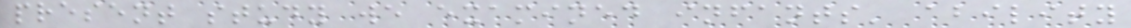present study we examined infants' ability
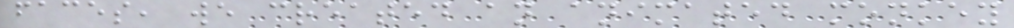faces, we created an animated monkey
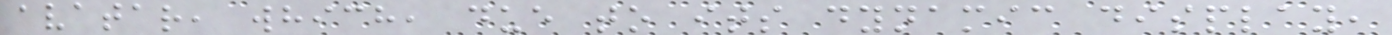avatar, which, due to its dynamic display,
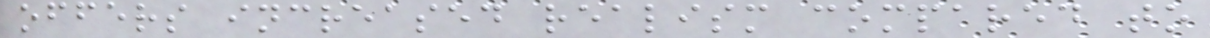offers increased realism compared to
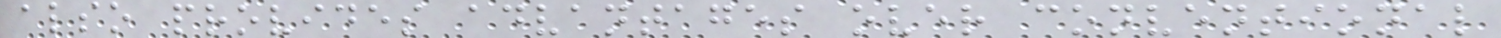also provides advantages over conventional
